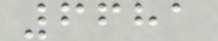6681
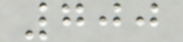700
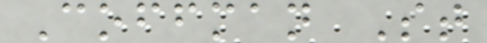Coffman St
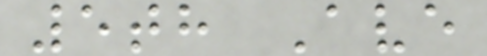5th Ave
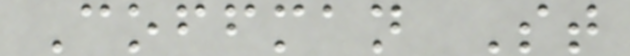Coffman St
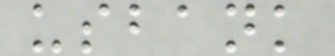usbank
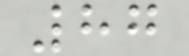87
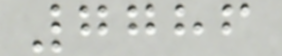7786
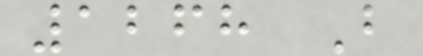1268 B
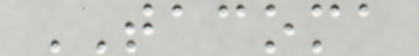TACOMA
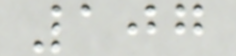107
